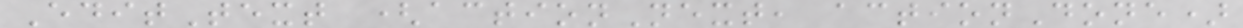EditText (actionNext, actionDone)
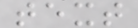text
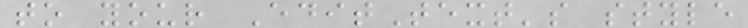to your EditText's style
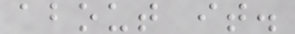about it.
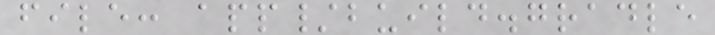file: app/build.gradle
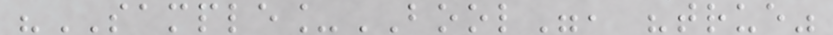"SAMPLE_BOOL", "true"
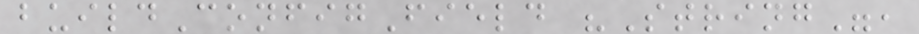buildConfigField "String",
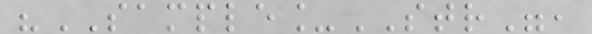"SAMPLE_STR",
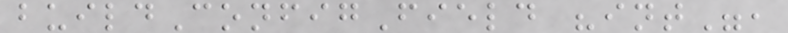buildConfigField "int",
